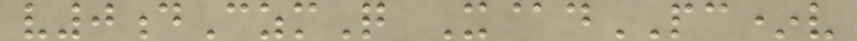v0dCzmQ X@dPC*v
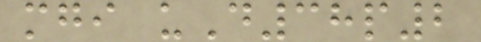mgi uD38p2
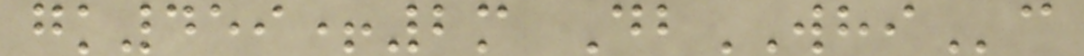gk459+2m DbWHIc
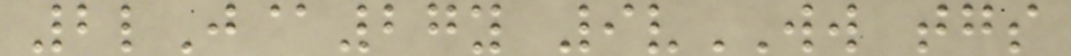2lJ@27y 9vWW tgs
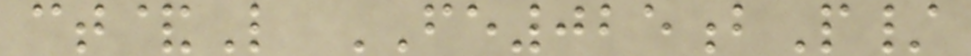ct&L FE025bP/
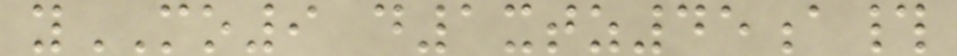yMO9 d1xtz45a#
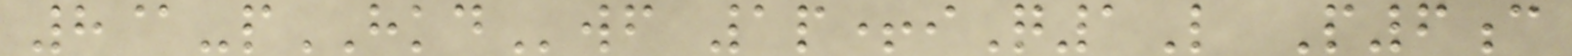8@-pHKDwf 1p+iQ1L P6c
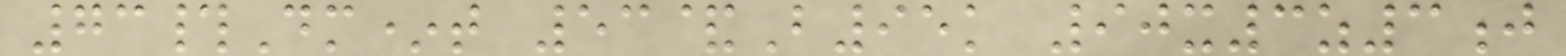73#Dm*t 53&B95k 90x3z3j
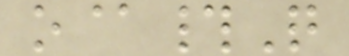o@#Q
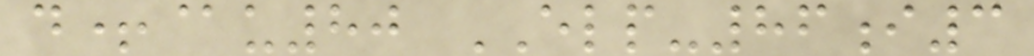d+@u80 ELP-86i3
